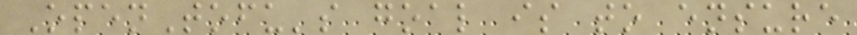OpenTofu's goal is to ensure
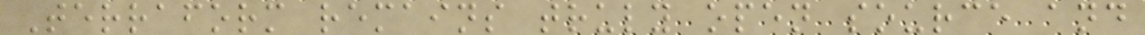Terraform remains truly open source and
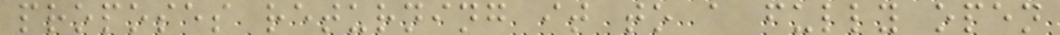proposes returning it to a fully open
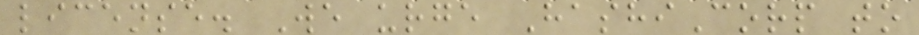license. We urge HashiCorp to
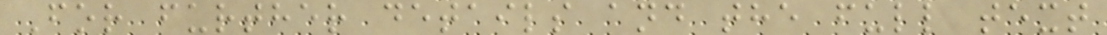For further details and the full text
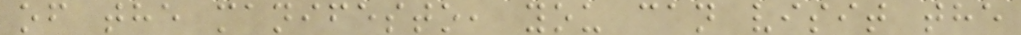of the manifesto, you can visit the
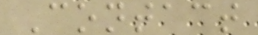Contact
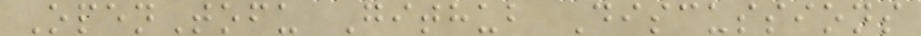OpenTofu Github Discussions
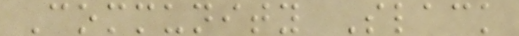Community Slack
